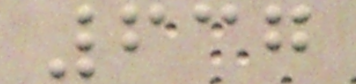637
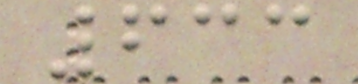633
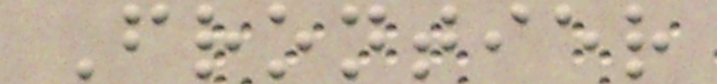Frontier
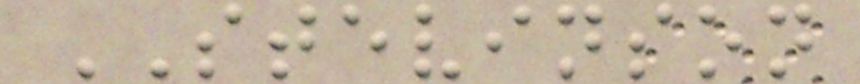STEVINSON
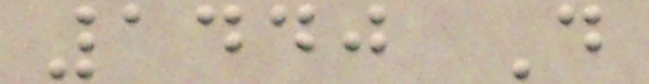1440 D
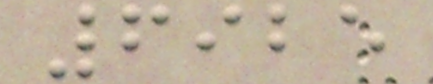6925
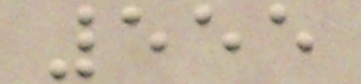555
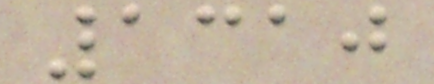1310
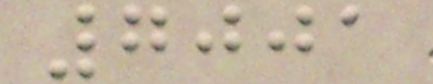7001
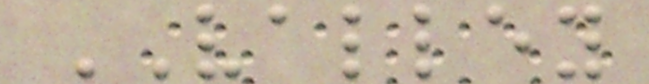VALLEY
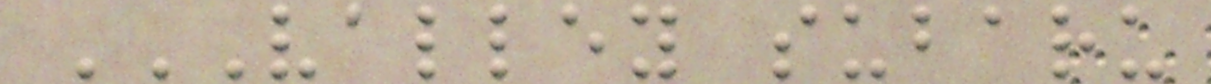VALLEY SUBARU
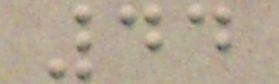44
